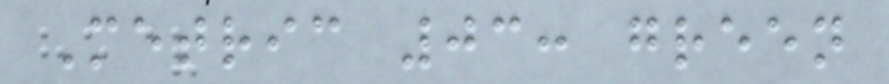Metric 03: green
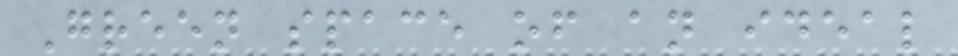Green space of an ideal
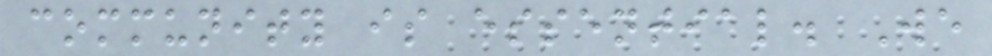community is essential. We
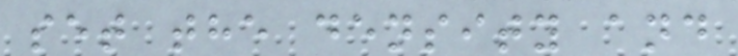set the density and
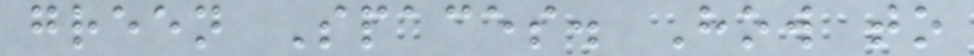green Spaces. How to
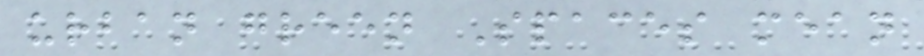urban green Spaces mean
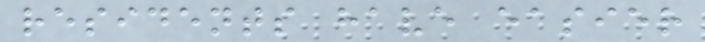residents have easier
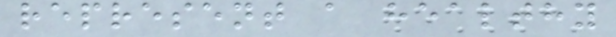represent a healthy
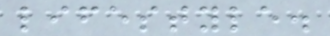lifestyle.
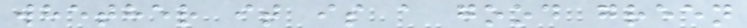whether it is a good green
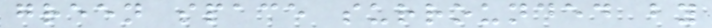green space surrounded by
